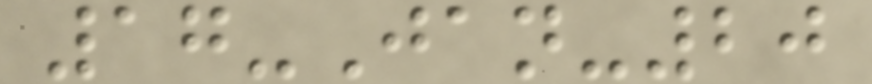17-Jan-20
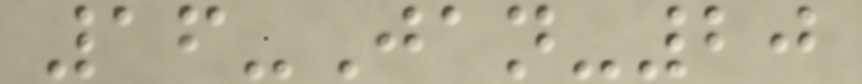16-Jan-20
